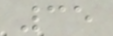35
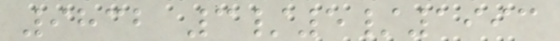9832 3/5/1993
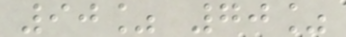90% 70%
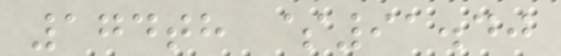174th $91.40
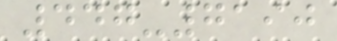447-7190
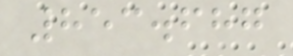853.687
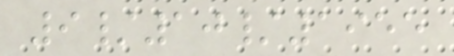9/10/1955
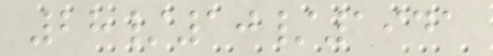28/10/1941
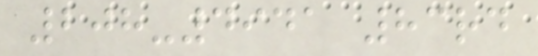208-4941 83rd
